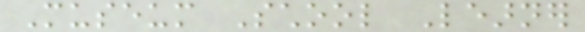Museum School Learner
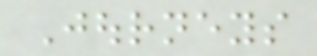Journeys
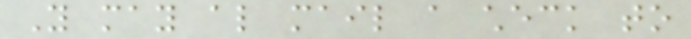You may also mail a check to
